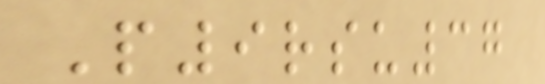P9rsu37
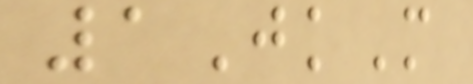1JkM
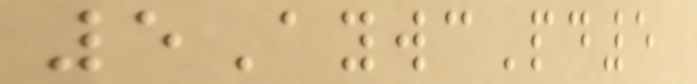5AywcPd5
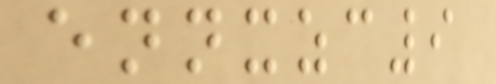ennxzc9
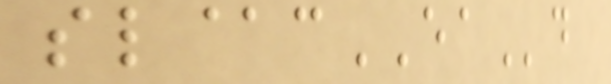sl@cEAd
